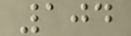104
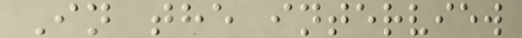In the interview
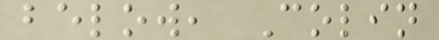below, Colin
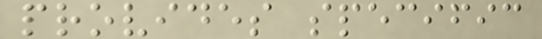provides specific
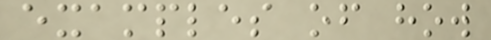examples of how
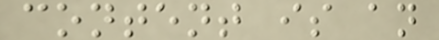content is an
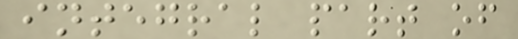integral part of
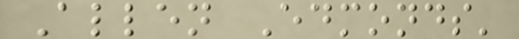Allen Edmonds'
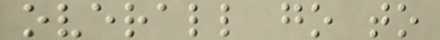overall go to
